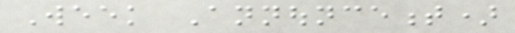Week Announcement)
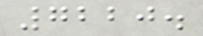7220.
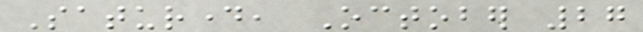Saturday, October 27
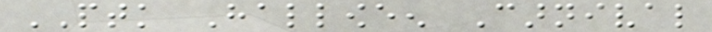PTK Halloween Carnival
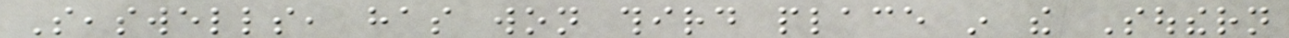Seaswells, has won third place in the Southern
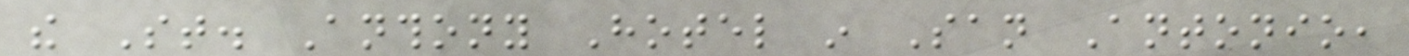the St. Anthony Hotel in San Antonio,
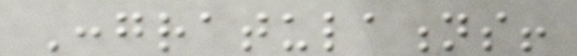Congratulations!
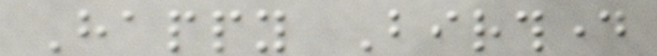Happy Birthday
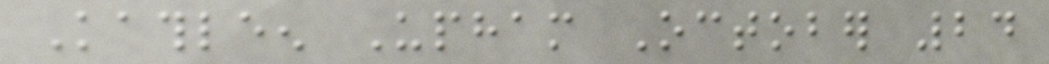Kathleen Upham October 24
